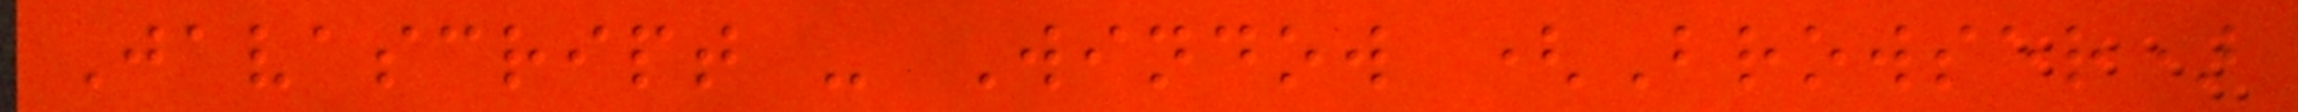Javascript - Window (Browser)
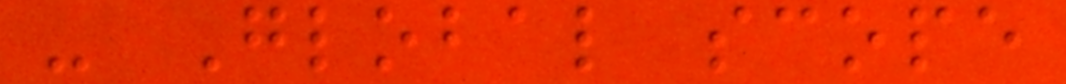- Global scope
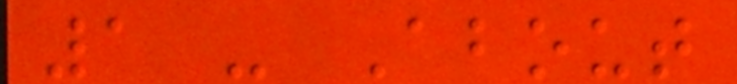1 - About
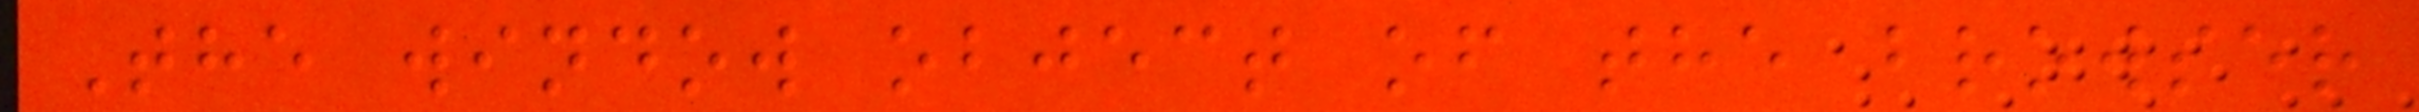The window object of the browser
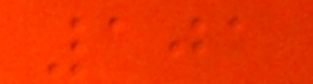101
